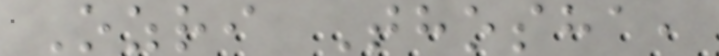Ozri Thosha,
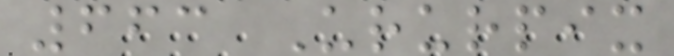663 Ururpix
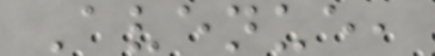Avenue,
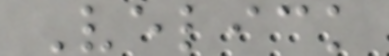Velick
